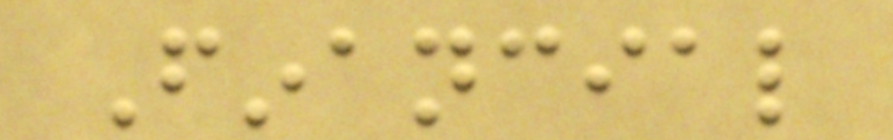Financial
